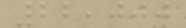22,000
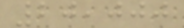20,000
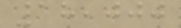18,000
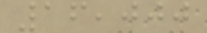16,000
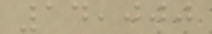14,000
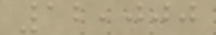12,000
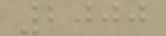2000
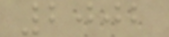2002
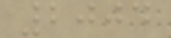2004
